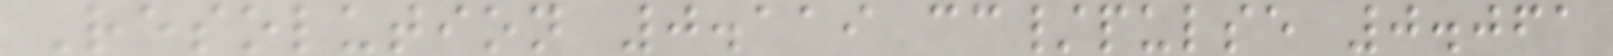Resolution 0.119 cc/pulse 0.061
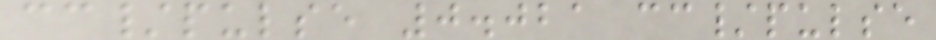cc/pulse 0.021 cc/pulse
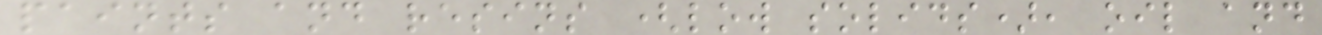paints and resins (low solids), oil and
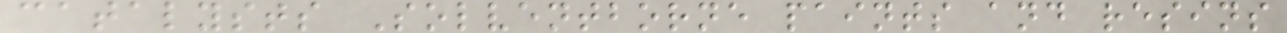catalysts Solventborne paints and resins
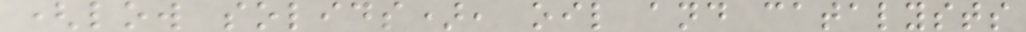(low solids), oil and catalysts
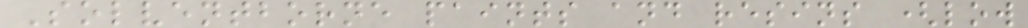Solventborne paints and resins (low
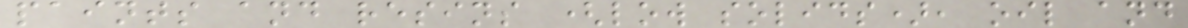paints and resins (low solids), oil and
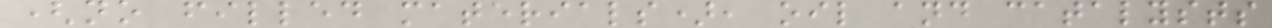(no filled materials), oil and catalysts
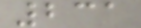231
